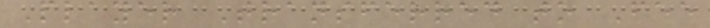Player Transferred to Fee
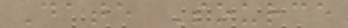Date Source
